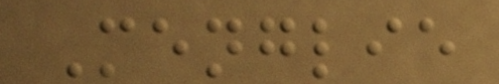Menglie
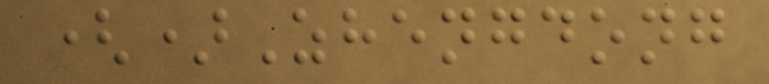()Zhengdong
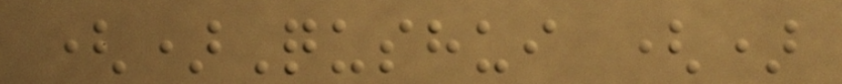()Qushui ()
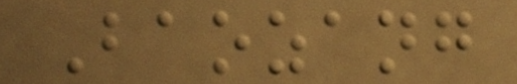Baozang
